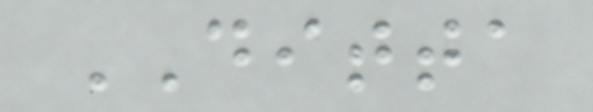DITTA
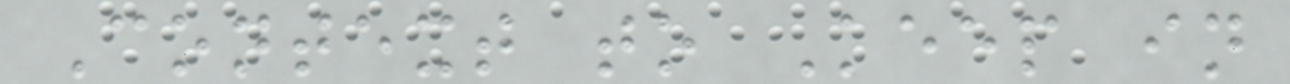Context to Keep in
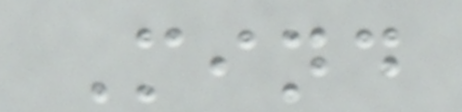Mind
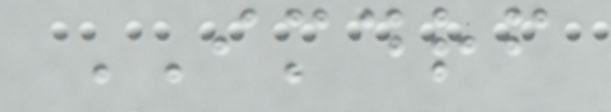IMDRF
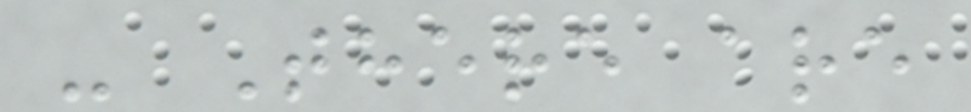- There are
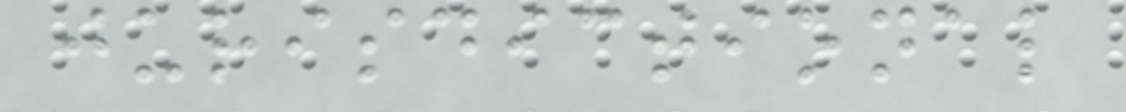jurisdictional
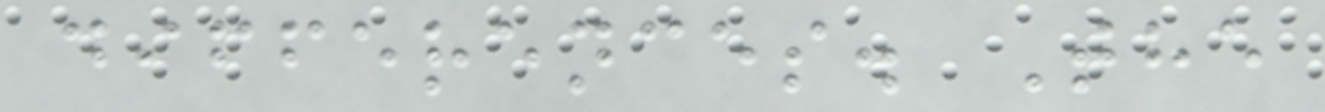differences. The
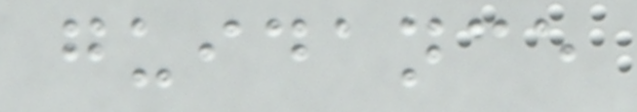guidance
